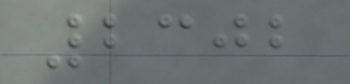2302
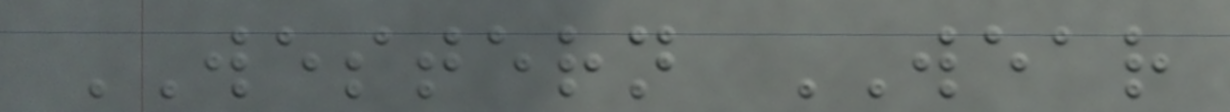WESTERN WEAR
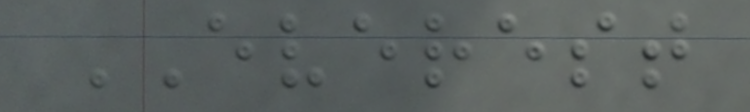EVEREST
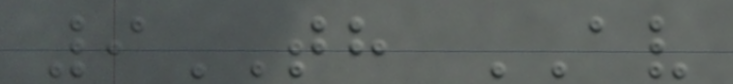9TH AV
